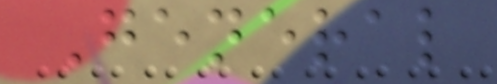General
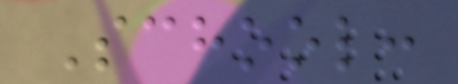School:
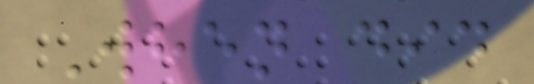When did
